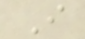I
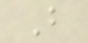B
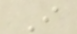I
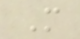M
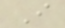I
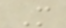M
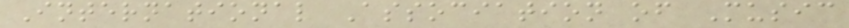International Association of Music
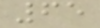65
